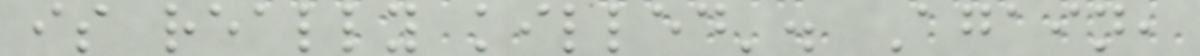is really killed'. Again,
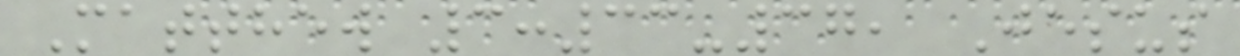Matthew 3:33-37, Jesus
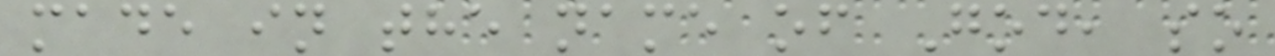made in the name of God, so
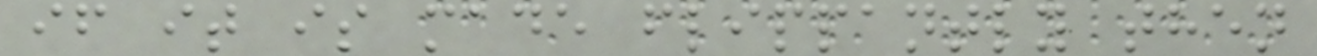if it is made flippantly then
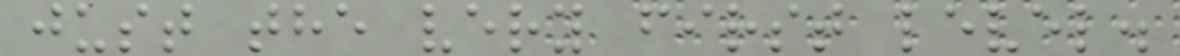just the very first level.
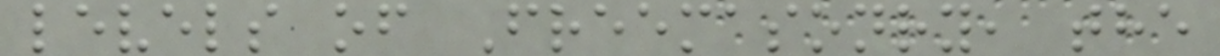levels of Freemasonry, the
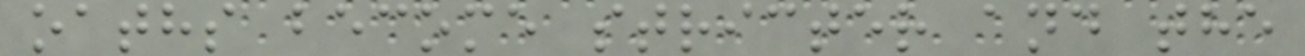oaths become stricter and the
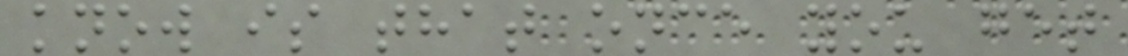know is that once you get
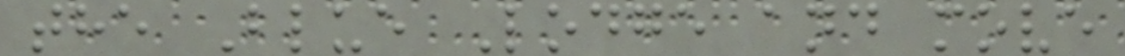the Blue Lodge and move
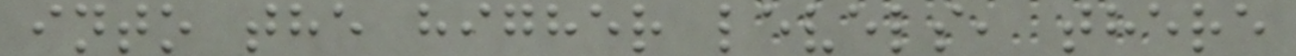into the higher levels, there
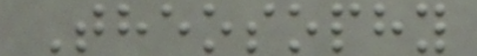Theosophy
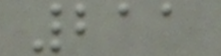211
